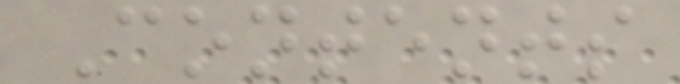Contents
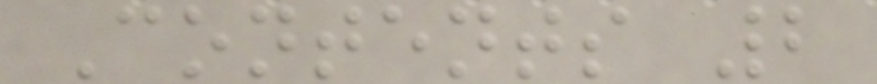Contents 2
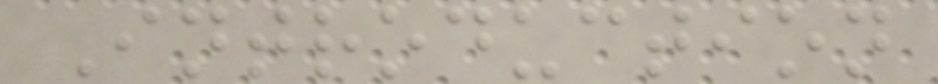Introduction
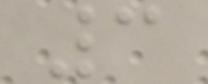3
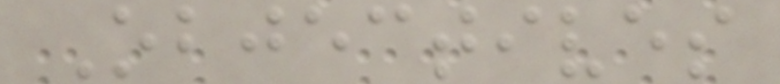Objectives
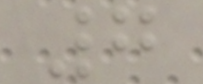7
